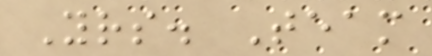Yrs. Team
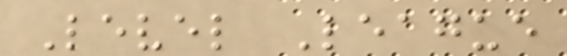Level League
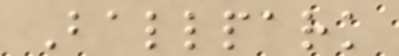Ballpark
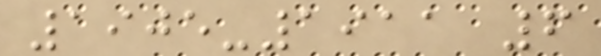1905-1911 6
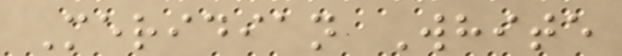Meridian White
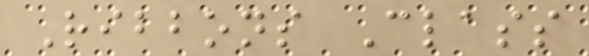Ribbons Class
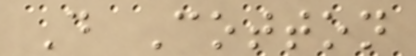D Cotton
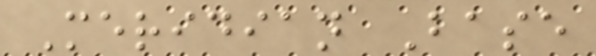Meridian Base
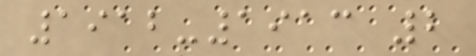1912-1913 2
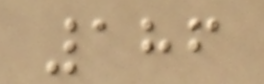186
